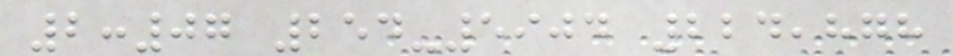2:07 254-5904 224,878
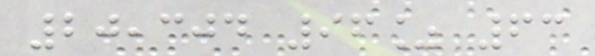20,304 96% 63
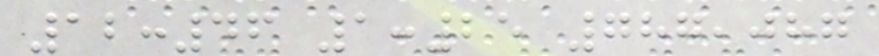12:46 1:25 787,087
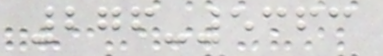276-5363
